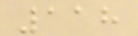118
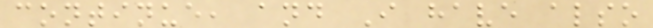continue, and I have also
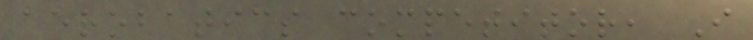aerobatics competitor, I
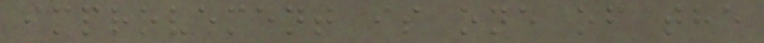improvement is one of the
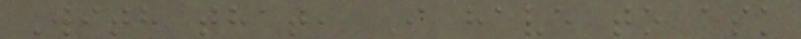With that, I have to ask
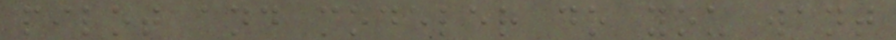pilot and modeler do you want
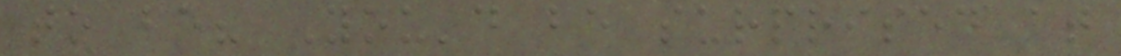to be? You'd be surprised at
